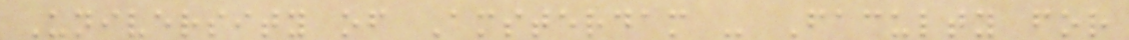University of Amsterdam - Faculty for
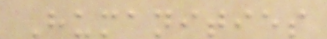Humanities
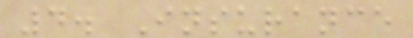4. Insurance
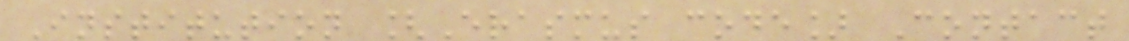Institution [Erasmus code] Contact
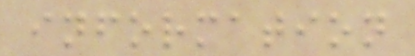information
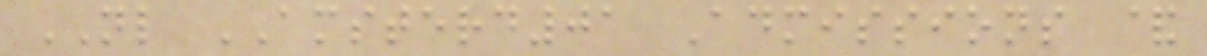NL AMSTERD01 Admissions &
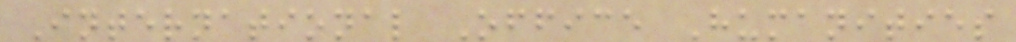International Office Humanities
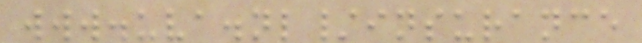www.uva.nl/insurance
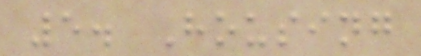5. Housing
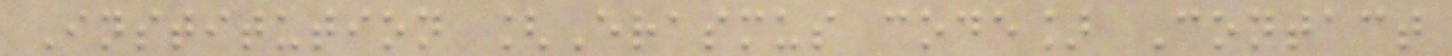Institution [Erasmus code] Contact
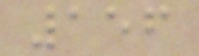156
